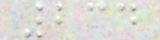234
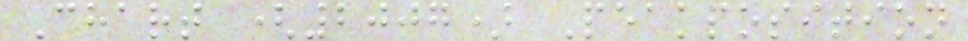Chart (2007) Peakposition
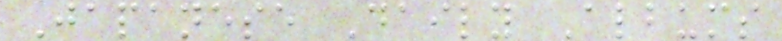Japanese Daily Albums
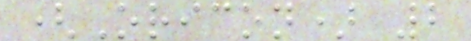(Oricon) 2
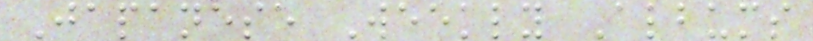Japanese Weekly Albums
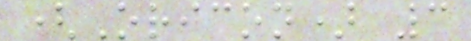(Oricon) 3
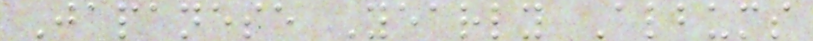Japanese Yearly Albums
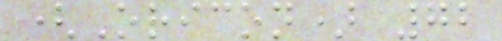(Oricon) 72
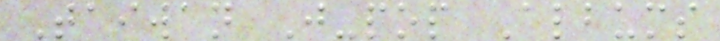Taiwan J-pop Albums
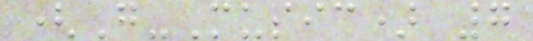(G-Music) 7
